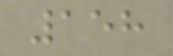158
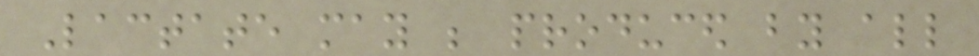Lactate may be produced by all
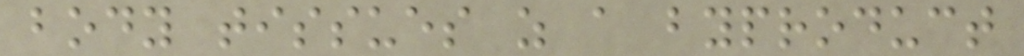body tissues as a byproduct
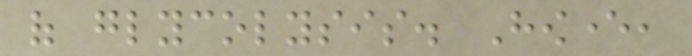of glycolysis. However,
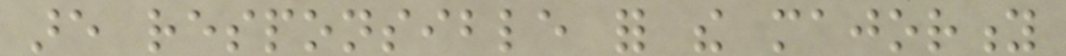are responsible for the majority
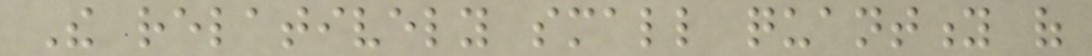The relatively small quantity of
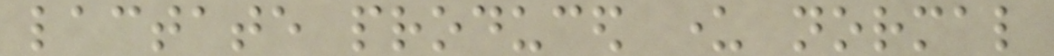lactate produced under normal
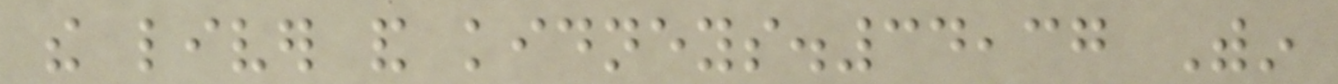the liver and kidneys.34,37 Within
